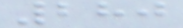280
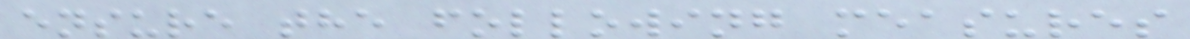ensure the following measures
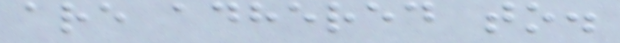are adhered to.
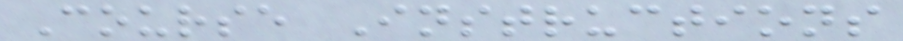Course Instructions
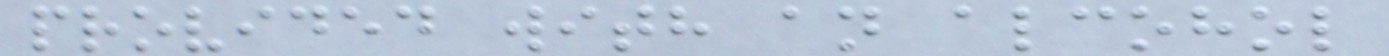provided with an alcohol
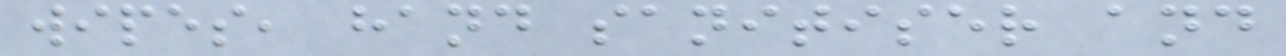wipes, hand sanitiser and
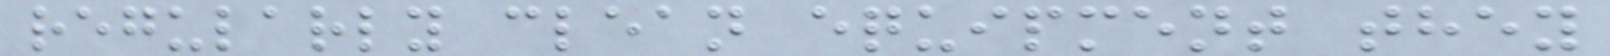regularly clean equipment they
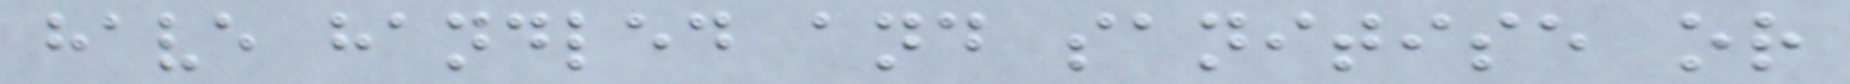have handled and sanitise or
